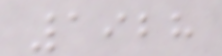1928
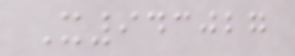X943027
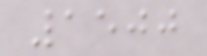1500
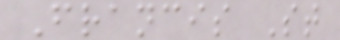Francis St
